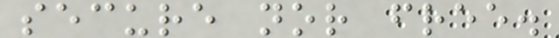secure nor free.
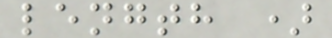length )
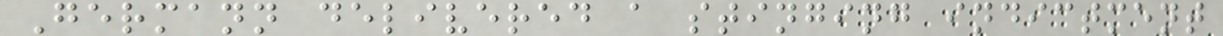Germann delivered a stinging indictment
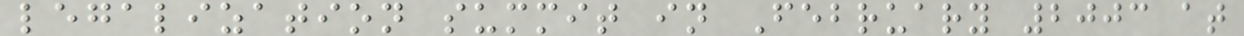legalization summit in February 2003 at
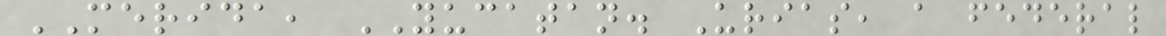MERIDA, YUCATAN. Urias, a federal
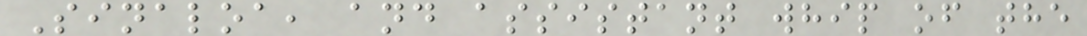Sinaloa, and assistant whip of the
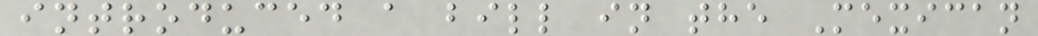introduced a bill in the Mexican
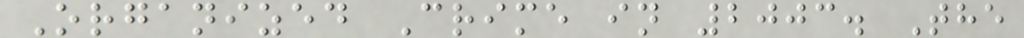Organized Crime in 2003. The
